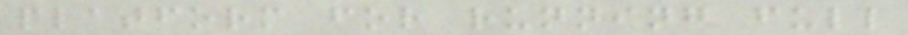platform for running full
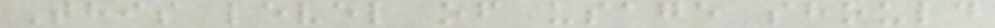This level of usage should
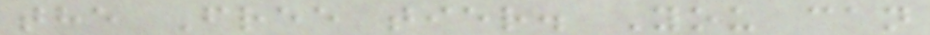the Free tier. You can
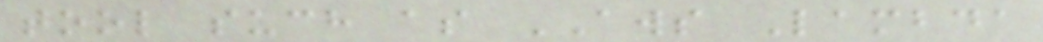tool such as AWS Lambda
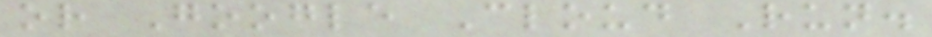or Google Cloud Run.
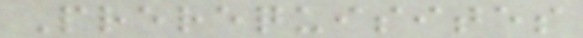Prerequisites
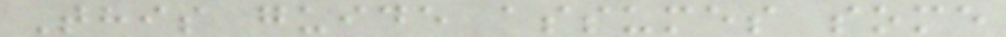This guide assumes some
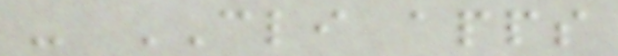- CLI apps
